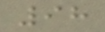98
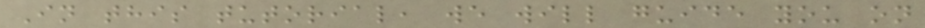In this tutorial, we will guide you on
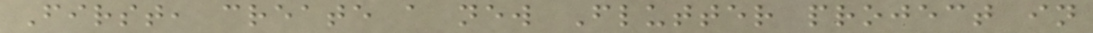First, create a new Flutter project in
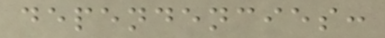dependencies:
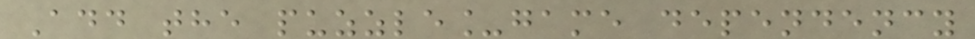Add the puzzle_game dependency
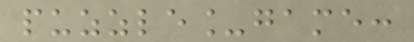puzzle_game:
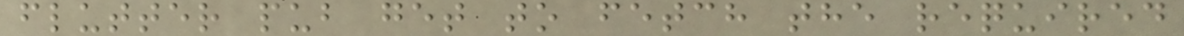flutter pub get to fetch the required
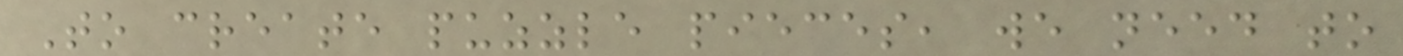To create puzzle pieces, we need to
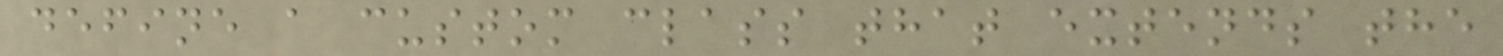define a custom class that extends the
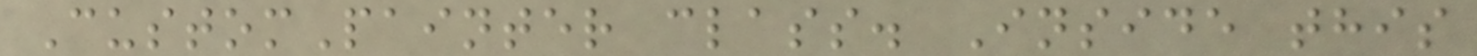CustomPainter class. Inside this
